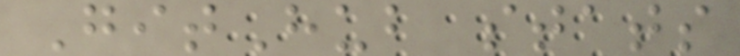GitHub stats
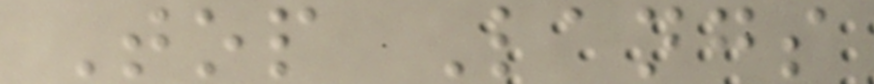Top Langs
